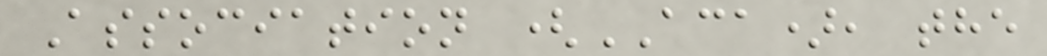Association (ACA), the
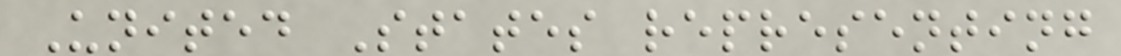United States representing
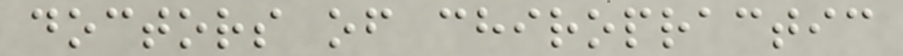doctors of chiropractic
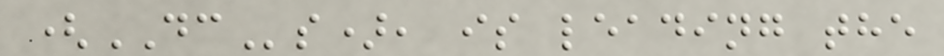(DCs), is leading the
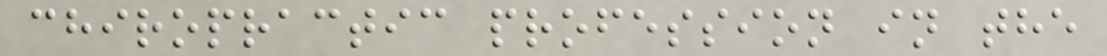chiropractic profession in the
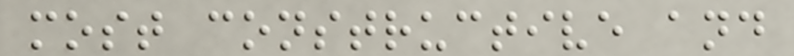most constructive and
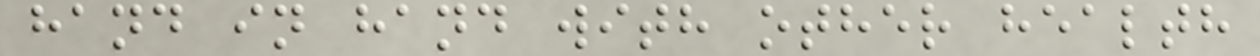hand in hand with other health
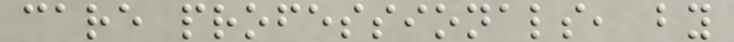care professionals, by
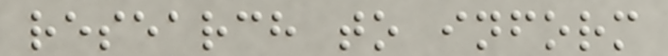research to inform
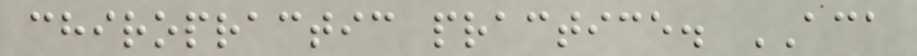chiropractic practice. ACA
